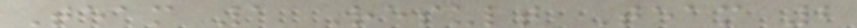Team 1 Result Team 2
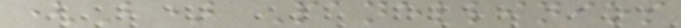(B) Panellinios
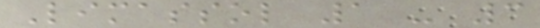Limassol 1 - 3
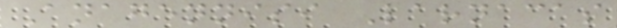Anagennisi Larnacas
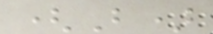(B)
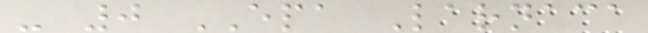- 0 EPA Larnaca
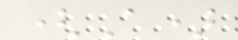(A)
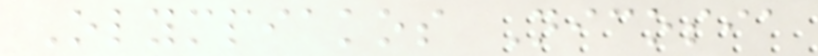Olympiakos Nicosia
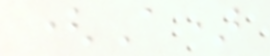(A)
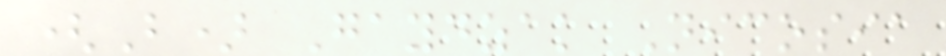(B) Gaydzak Nicosia
